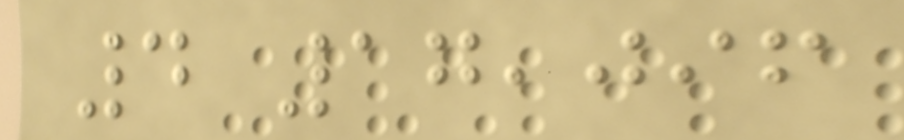4 17,096
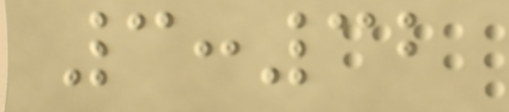3:32
